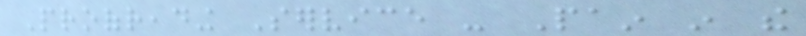Proofreading Service - Pain in the
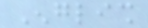English
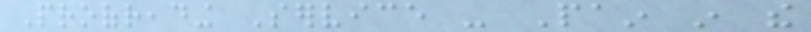Proofreading Service - Pain in the
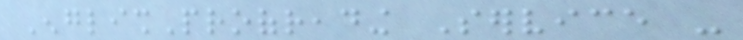EnglishProofreading Service -
